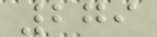279
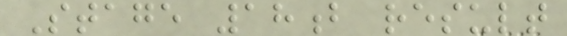Stage 18b result
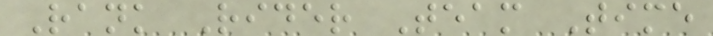Rank Rider Team Time
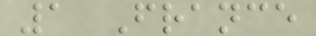1 France
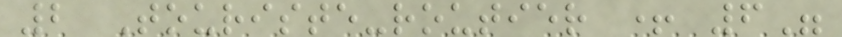2 Touriste-routier + 6"
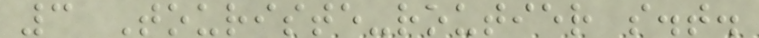3 Touriste-routier s.t.
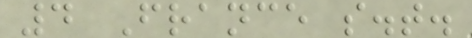4 France s.t.
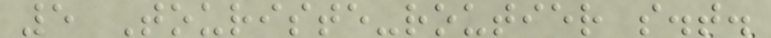5 Touriste-routier s.t.
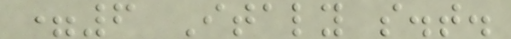=6 Italy s.t.
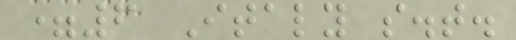=6 Italy s.t.
